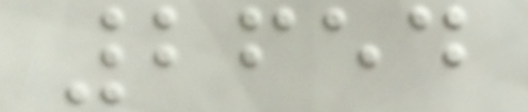2654
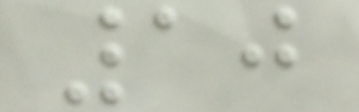10
